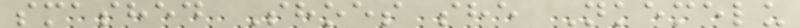smashed Shoes she Nkemelu
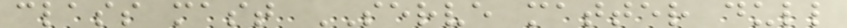class mast SERVE matter dull
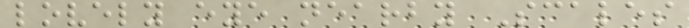lovely eye nearby Scales
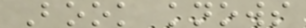Book knows
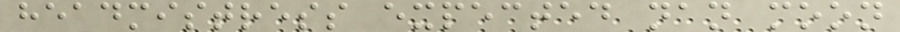headmistress expected nan moon
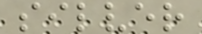silver
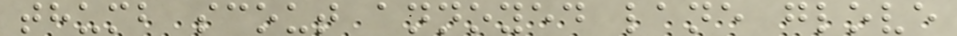thumb scout annoyed lane glove
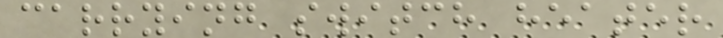carrying switch heater
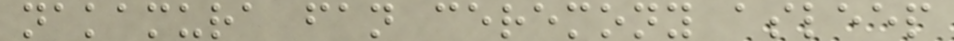nakamura fan ceremony asleep
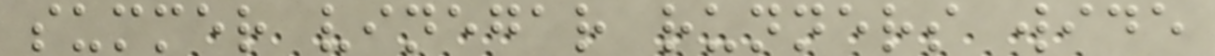summer vinegar runners wide
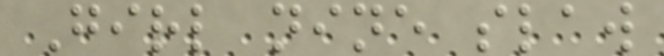Girl nine slaw
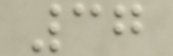37
